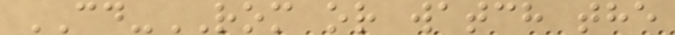CD-ROM or watch the
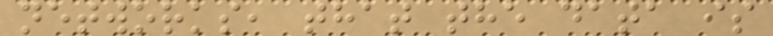networks, that the data is
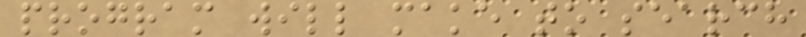program will make to search
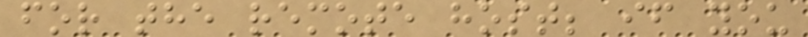for the remote host; if you
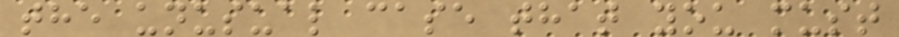the unusual case that you must
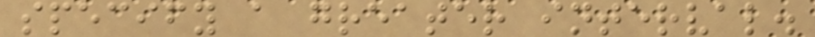specify a greater interval.
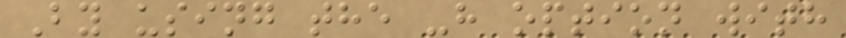By using the -h option with
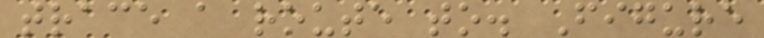trace a route to. Figure
